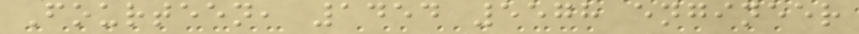Fourteen, 1454 5578 engineer
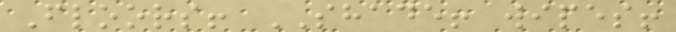Floors! SHADE! wipes!
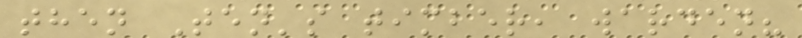then Ten's timber, warden?
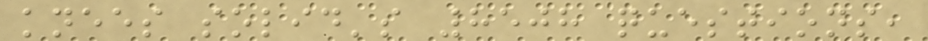knees solid's 8508 questions,
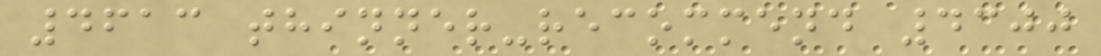4613 thinner-recommend 4300
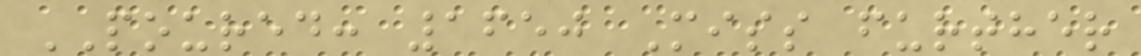POURED: 1650 Miss further
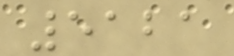5121
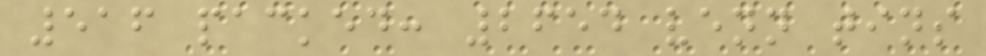516 packed: 2654 venn tins
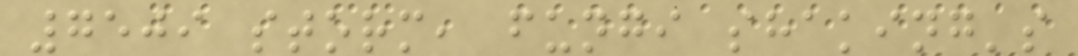7509 storm, fungi shaking's
